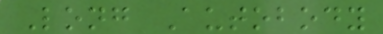Long Autobody
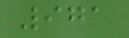971
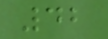42
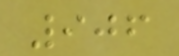906
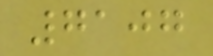7107
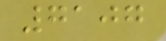7107
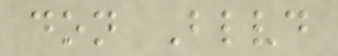don Blvd
